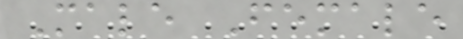Male Female
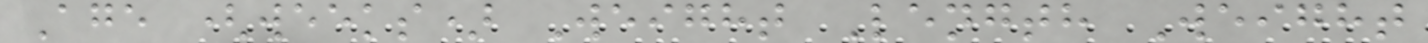Age (weeks) Weight Length Weight
